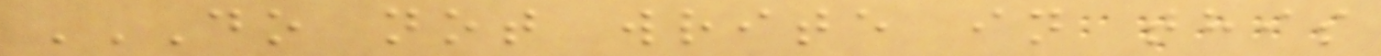DO NOT WRITE IN THIS
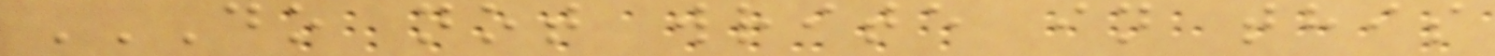DO NOT WRITE IN THIS
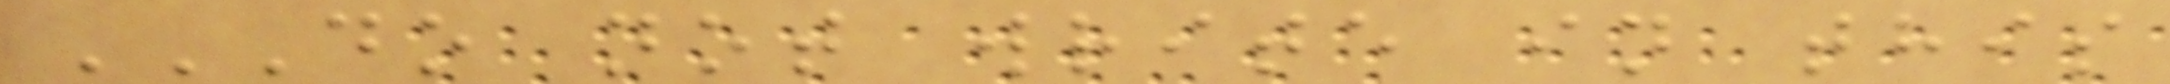DO NOT WRITE IN THIS
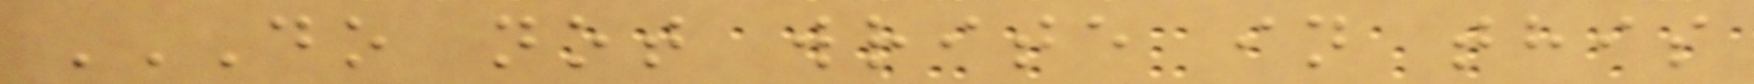DO NOT WRITE IN THIS
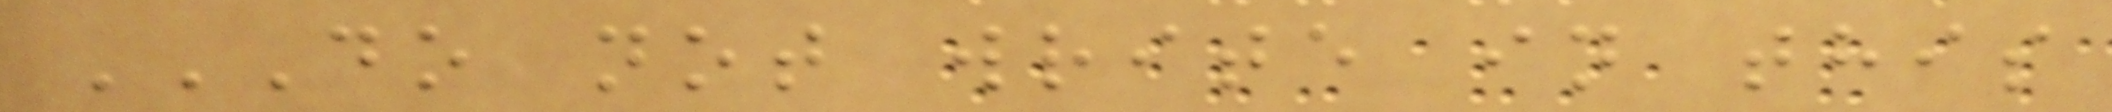DO NOT WRITE IN THIS
